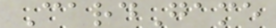CardGame
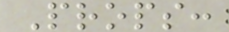Props:
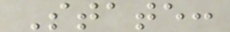State:
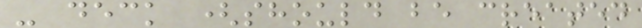- deck (should be created
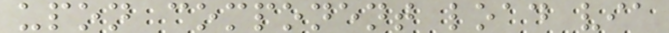upon component load via
